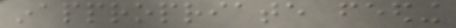inappropriate feeding
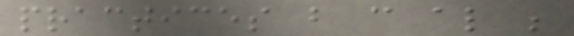practices but can also be
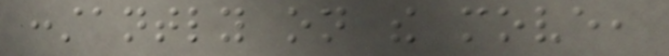constantly on the move,
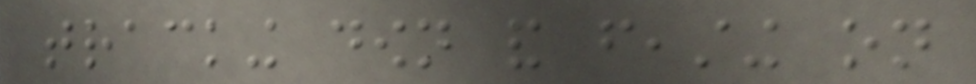tracking down and feasting on
